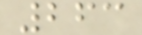263
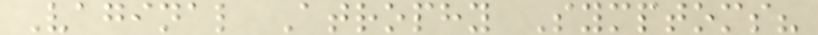Vaginal Atrophy Symptoms?
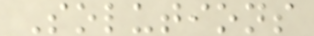Solutions
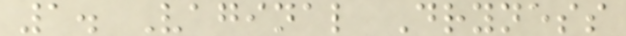1. Vaginal Dryness
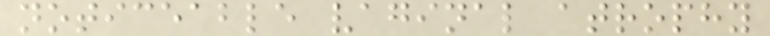noticeable vaginal atrophy
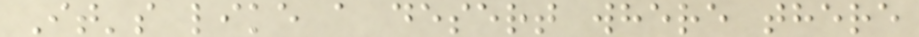It's like a desert where there
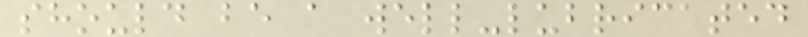should be a well-lubricated
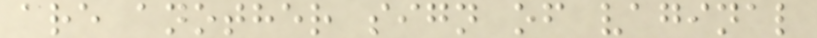are another sign of vaginal
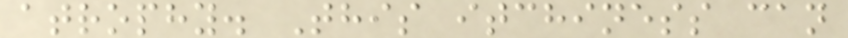atrophy. This itchiness can
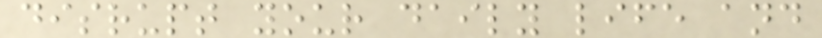disrupt your daily life and
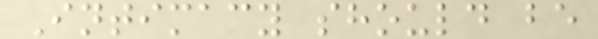Intimacy should be
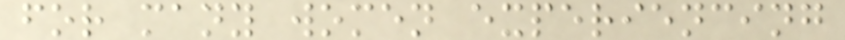for many women experiencing
